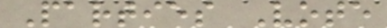Parties Vote
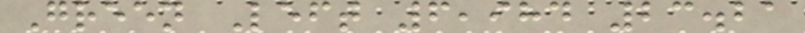Green Left 6,984 23.21
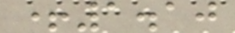+1.10
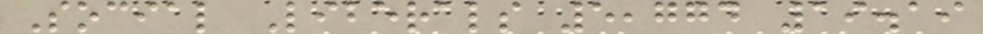Social Liberals 5,774 19.19
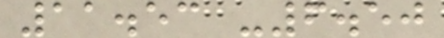11.53 -6.50
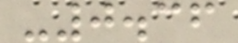-0.36
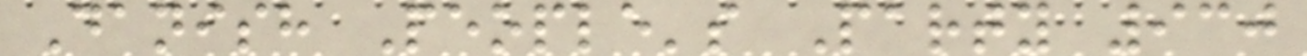Danish People's Party 930
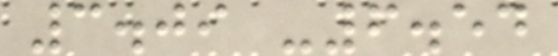3.09 -6.54
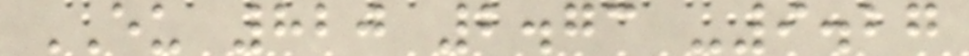EU 820 2.73 -9.27
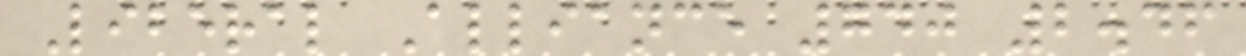Liberal Alliance 740 2.46
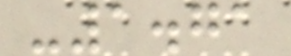-1.71
